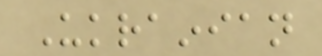Ukrainian
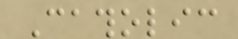Catholic
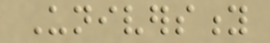University
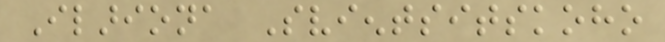Ilariona Svientsitskoho
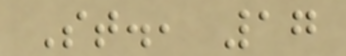St., 17
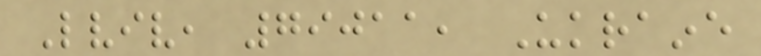Lviv, 79011, Ukraine
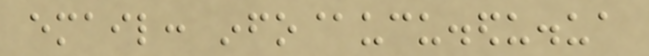email: info@ucu.edu.ua
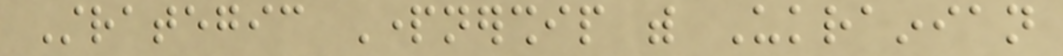Strategic Partnership with Ukrainian
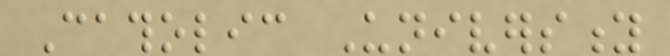Catholic University
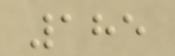185
